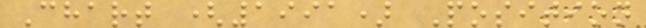Chart (1991) Position
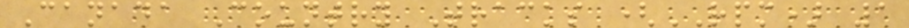Canada Country Tracks (RPM) 1
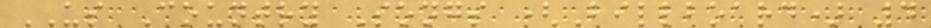US Country Songs (Billboard) 4
